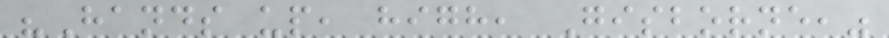"Hands up, high, Gisborne,"
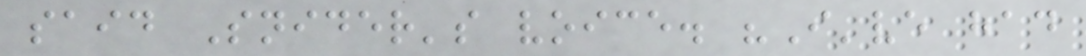said Snider's voice. "I've had
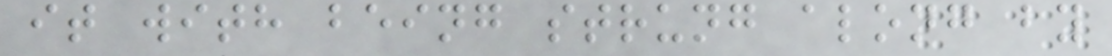it with being strung along by
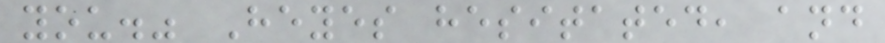you." Heyes hesitated, and
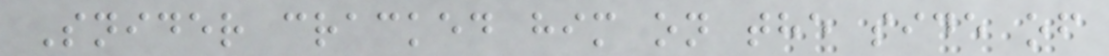Snider cracked him on the side of
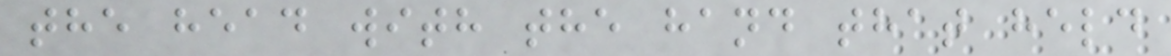the head with the hand that held
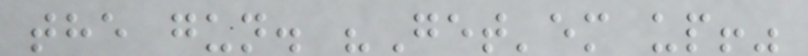the gun. "Get'em up!"
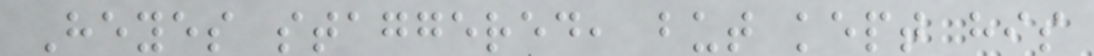Heyes staggered, but kept his
